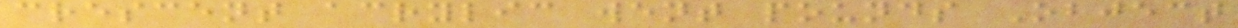crescent acrylic went pounds Object
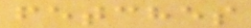fetches
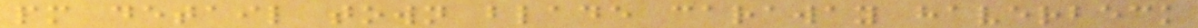pm detail town blade caraway haverbeck
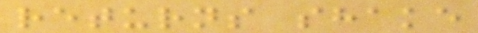returns shake
